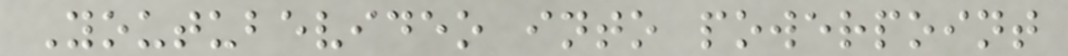Youtubevideo into powerpoint
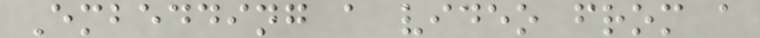Embedding a video from a
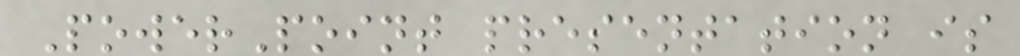PowerPoint presentation is
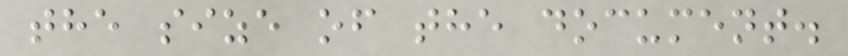the size of the document.
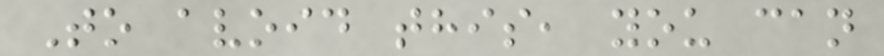To avoid this, you can
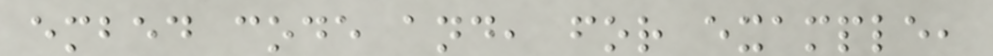embed code and, for example,
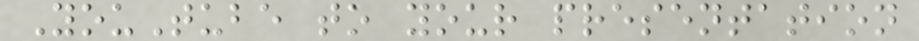YouTube to your presentation
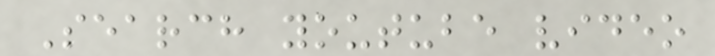Search youtube video
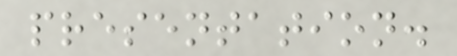presentation.
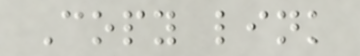Copy link
